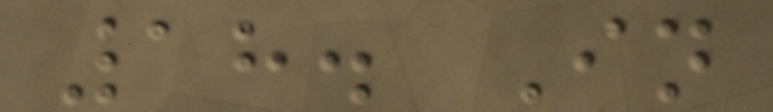18. In
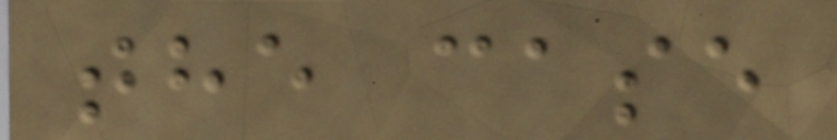the case
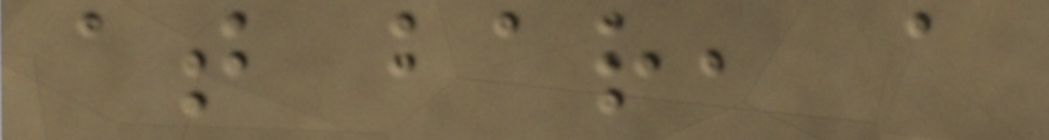at bar, a
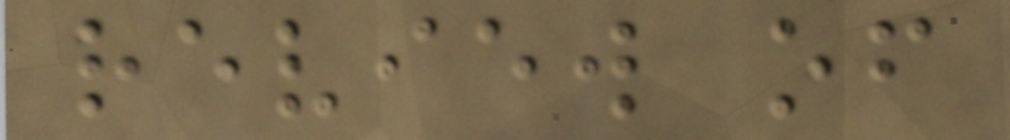review of
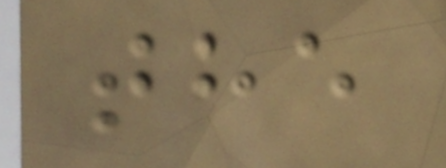the
